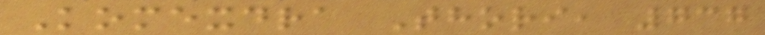Komexdra Thori, 737
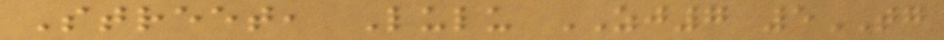Street, Lulu ZJ7 5TG
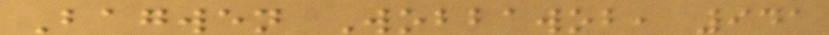Bagwen Wobbawob, 941
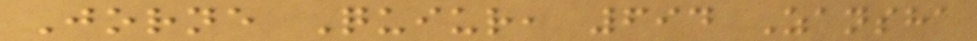Jorne Quiur, 694 Zansha
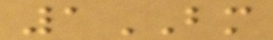1BM
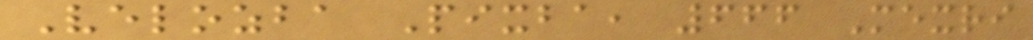Velozba Pixba, 666 Mexri
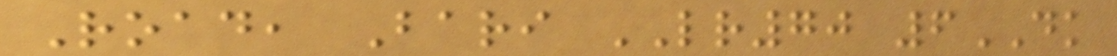Road, Bari LR70 6DK
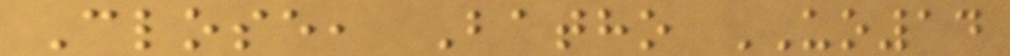Close, Batho UO14
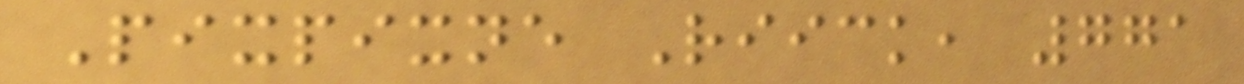Pixpixne Riick, 771
